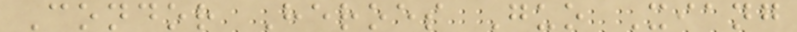Condor Heroes Guo Xiang
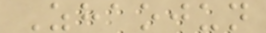Zhaojun
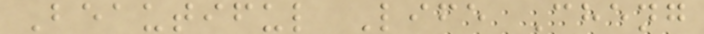Beautiful Life Cheng
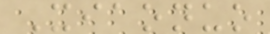Xiaonuo
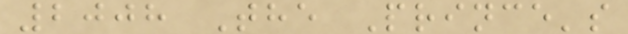2008 The Prince's
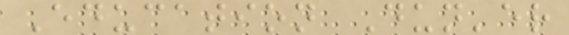Education Dun'er
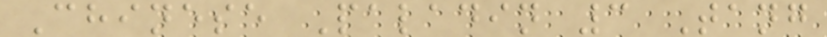Chinese Paladin 3 Tang
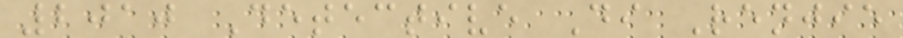2010 Detective Di Renjie
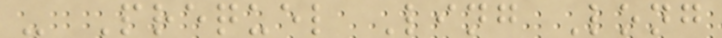- Prequel Ling Long
